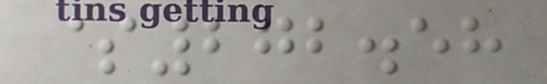$272.58
